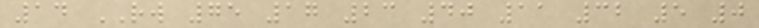14 RW 75 17 23 40 11 32 5 0
